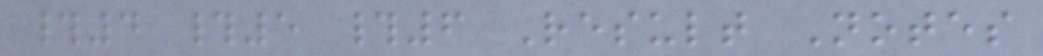#4 #5 #6 Result Notes
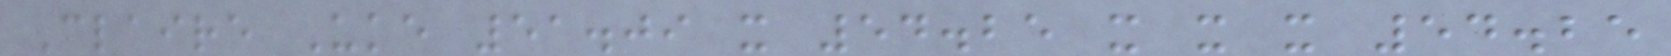Claire Uke 51.09 x 54.25 x x x 54.25
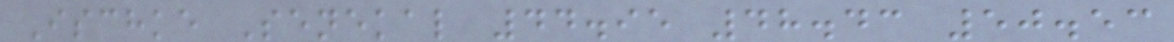Ischke Senekal 44.95 48.43 50.53
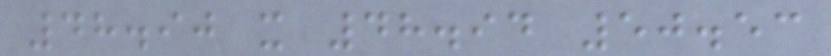48.90 x 48.94 50.53
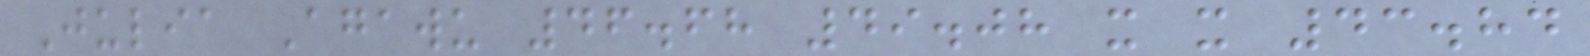Julia Agawu 46.68 49.08 x x 43.84
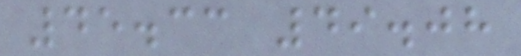45.33 49.08
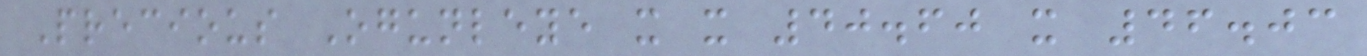Precious Ogunleye x x 40.60 x 46.03
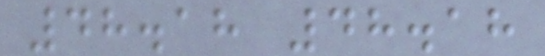48.18 48.18
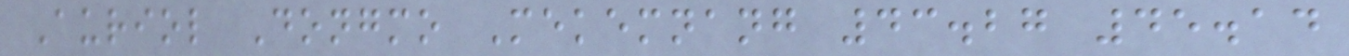Auriol Dongmo Mekemnang 43.27 45.14
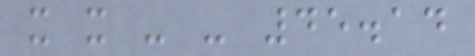x x - - 45.14
